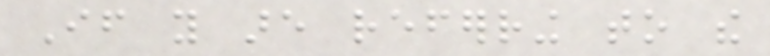If you are referring to the
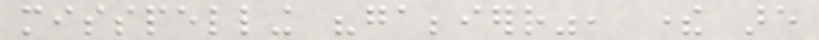misspelling "gabbierr", there are
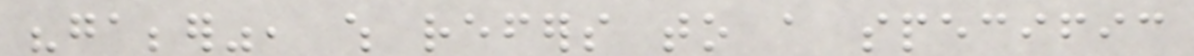"gabber", which refers to a specific
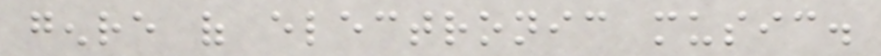genre of electronic music.
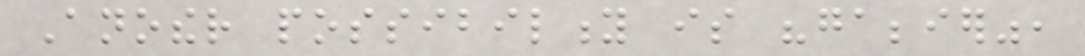Another possibility is "gabbier",
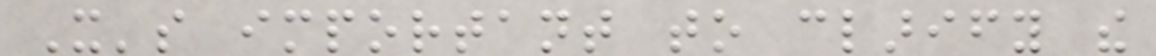It's important to clarify the
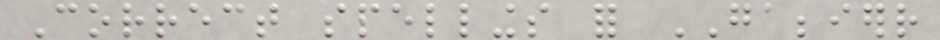Correct spellings for GABBIERR
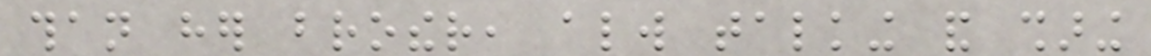than her brother, always talking and sharing
